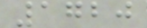1720
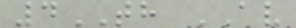4TH AV
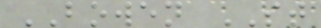BOWEN ST
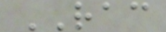RAC
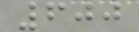600
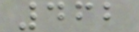462
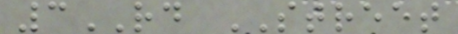3RD STREET
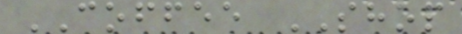COFFEE SHOP
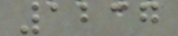1237
